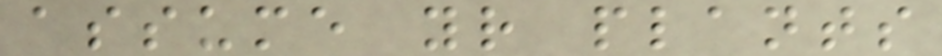assume your plants
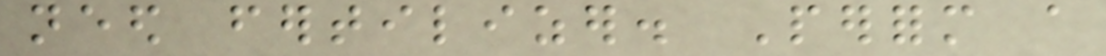need fertilizer. Perform a
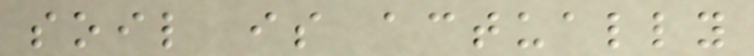soil is actually
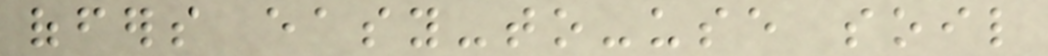offers easy-to-use soil
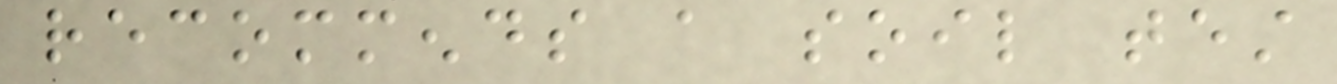recommends a soil test
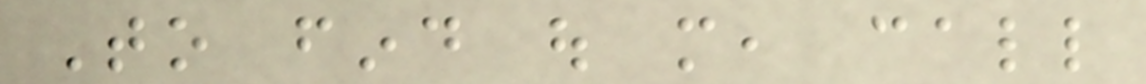To find out more, call
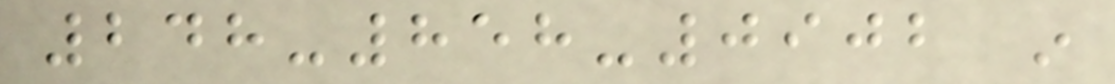248-858-0902 in
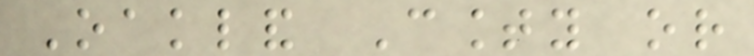Oakland County or
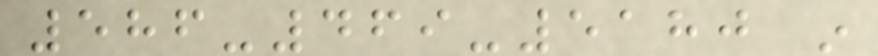586-469-5180 in
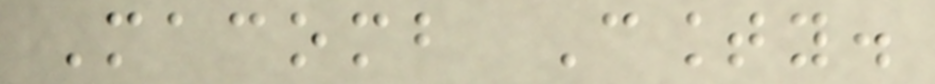Macomb County.
